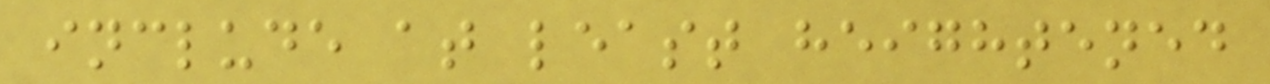include at least heightened
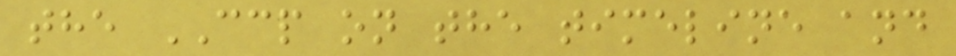the CCP on the timeline and
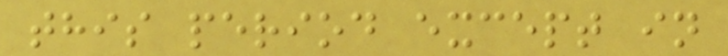this period except in
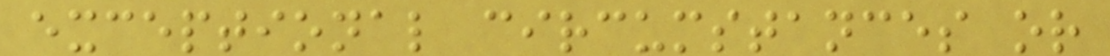exceptional circumstances or
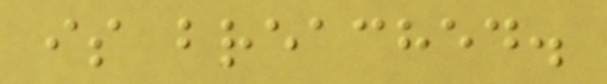is breached.
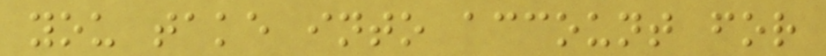you take into account for
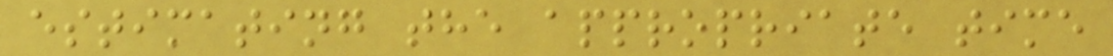estimating the appropriate time
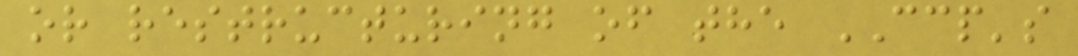or restructuring of the CCP's
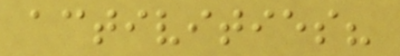activities?
